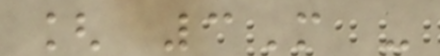[ 3M -
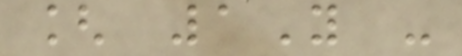[ 1Y -
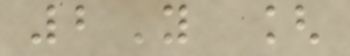2Y [
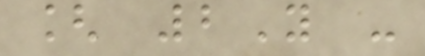[ 2Y -
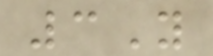3Y
